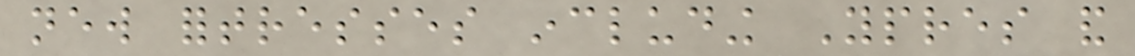new fortresses including Ypres and
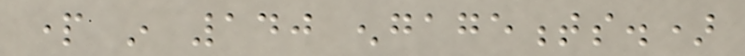part in 140 engagements.)
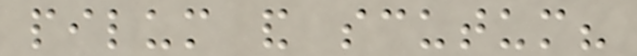pilum and scutum?
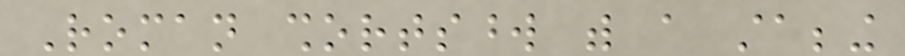Roman shortsword with a stabbing
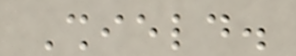Shield.
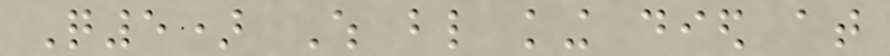Q5) Which blind king died at
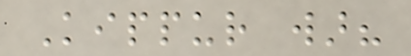Kippur war?
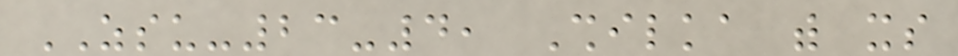ZSU-23-4, Shilka with its
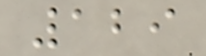129
